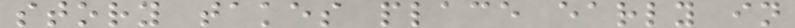story takes place early in
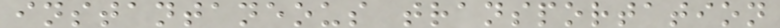instantaneous transportation
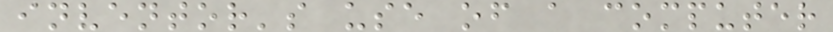inventor's use of a computer
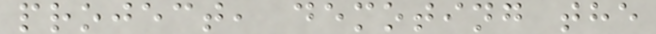project, demoting the
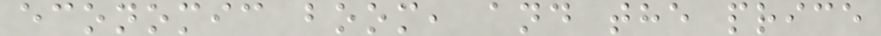economic boom, and the price
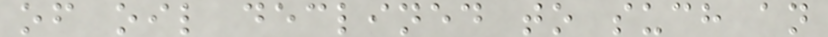of oil declined to such an
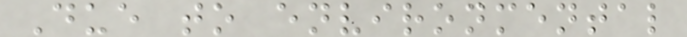Due to environmental
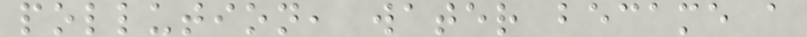pollution, water became a
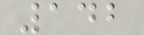142
